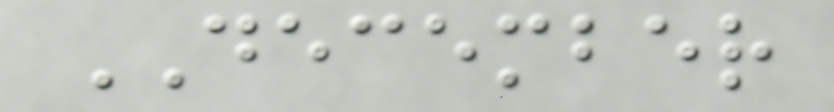DECEMBER
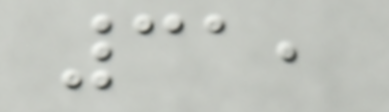31,
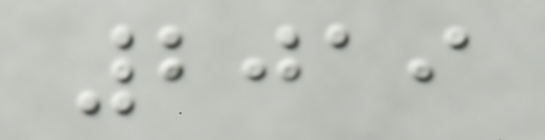2019
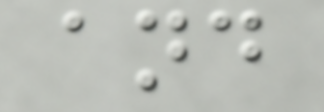and
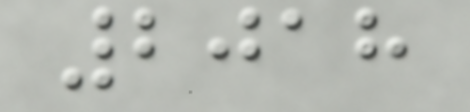2018
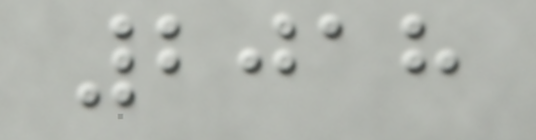2018
